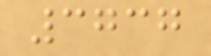3737
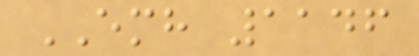EMH 1146
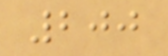200
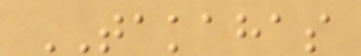TAKAHAS
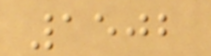1502
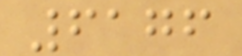6176
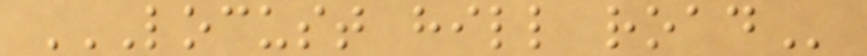LOCUST HILL ROAD
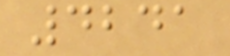4241
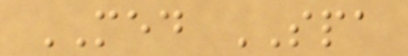MED SPA
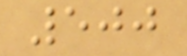500
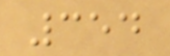354
